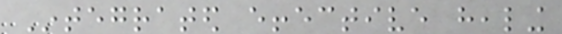Integrated effective healing
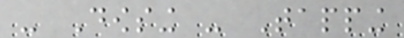- Dowsing - Tapping
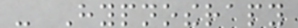- Hypnotherapy
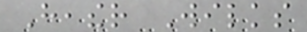Heather Wilks
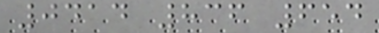0414 836 654
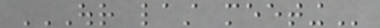OUR LAST MEETING
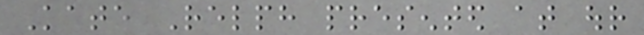Kate Relph presented at our
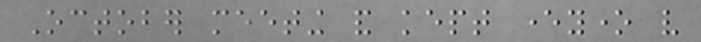October meeting and kept everyone very
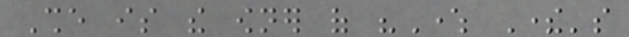She is the owner of "Where There's
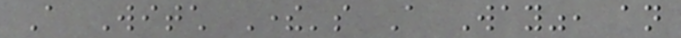A Witch There's A Way", an
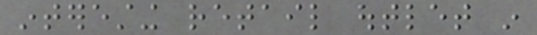interesting retail outlet in
